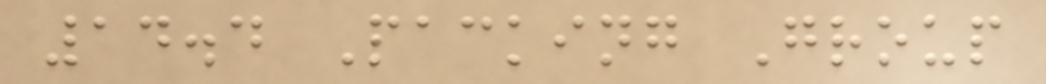14.4 Packing Group
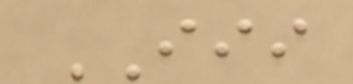III
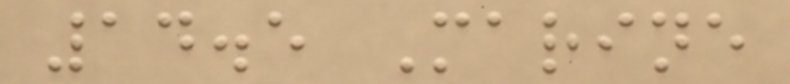14.5 Marine
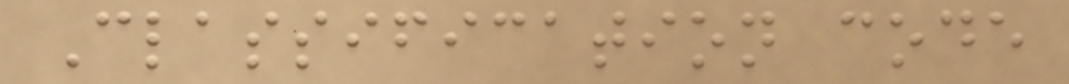Classification code
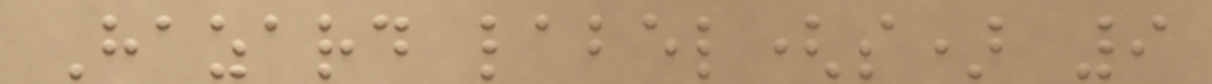Hazard label(s) 9
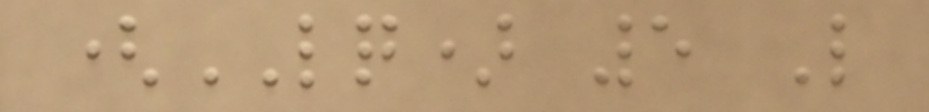(LQ) 5 L
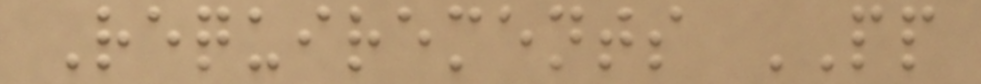Requirements PP
